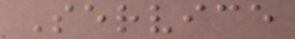Service
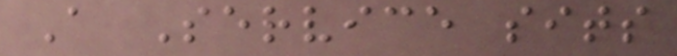A Service sits
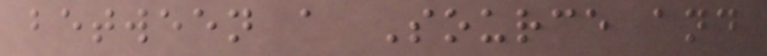between a Source and
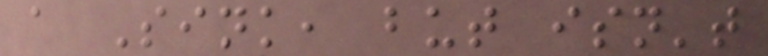a Sink, but isn't
